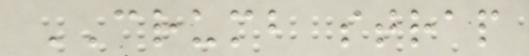CRUMB strap
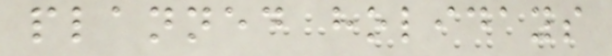planned holidays
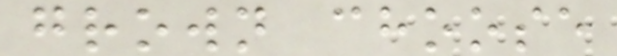grown choose
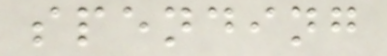spending
